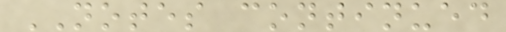NOTES continued
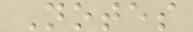Notes
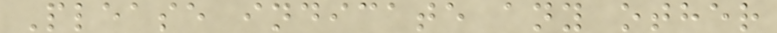Please indicate any other
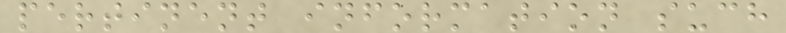pertinent information such
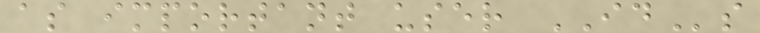as important user IDs
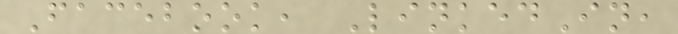Facebook, LinkedIn,
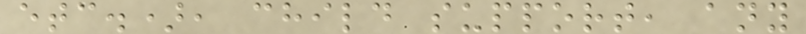etc.), child support, any
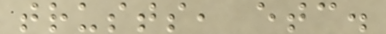trusts, etc.
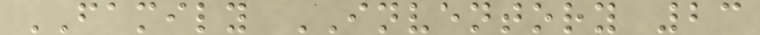FAMILY INVENTORY 23
